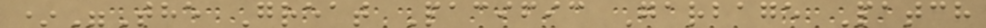*"The Great Pacific Garbage Patch
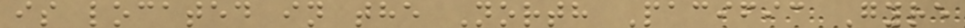is located in the North Pacific Gyre
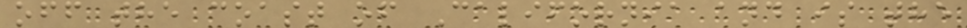off the coast of California and is the
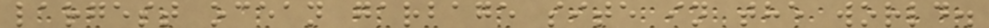largest ocean garbage site in the world.
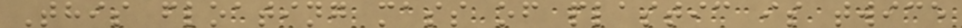This floating mass of plastic is twice
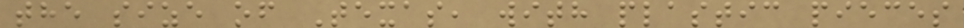the size of Texas, with plastic pieces
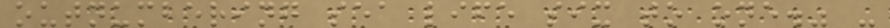outnumbering sea life six to one." -
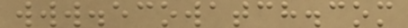www.ecowatch.com
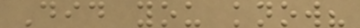Did you know?
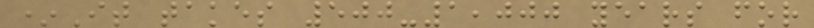*It takes 500-1,000 years for
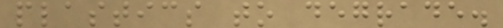plastics to degrade.
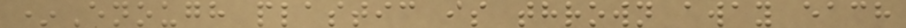*Enough plastic is thrown away each
